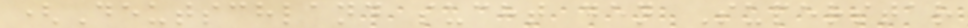(Deutschland sucht den Superstar
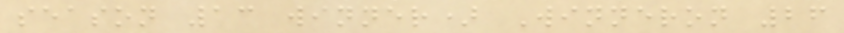season 13 winner) Winneron 26
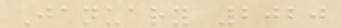January 2020
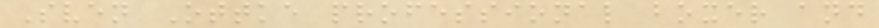Sven Ottke professional boxer and
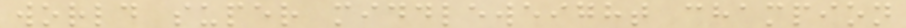world super middleweight champion
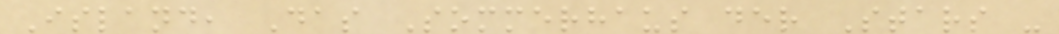Island, Das Sommerhaus der Stars -
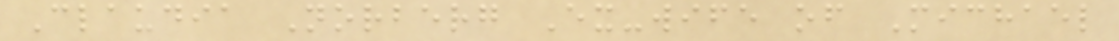Claudia Norberg Ex-wife of Michael
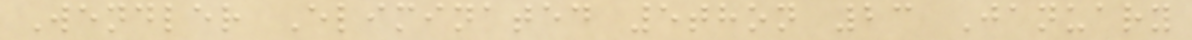Wendler Eliminated 5thon 23 January
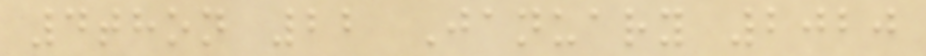4thon 22 January 2020
